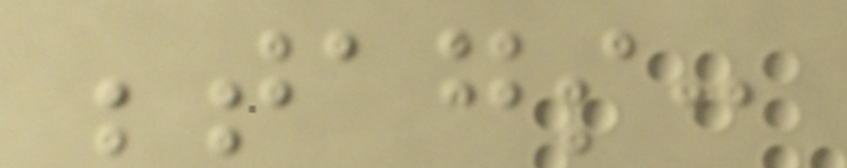;tags:
